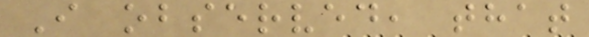I observed, that
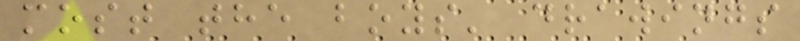most the boys' drawings
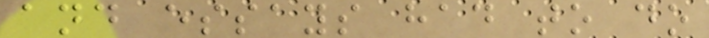and essays had to do
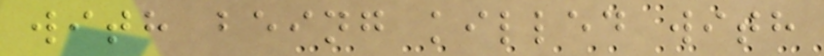with being killed with
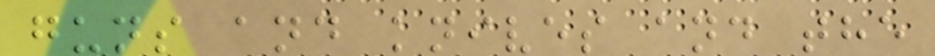guns and knives and the
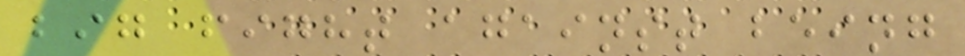big fight against being
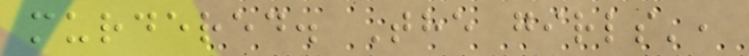murdered. The girls',
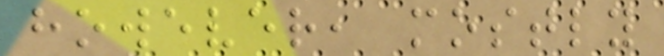however, mostly
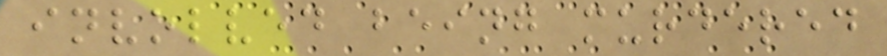involved being murdered
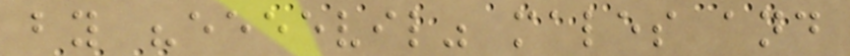by "eeeevil" males and
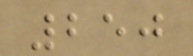250
